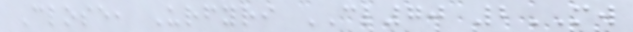Close, Urfyri CL70 2MW
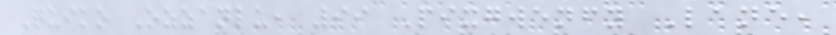Quiko Ozzanlu, 99 Pixgwenfy Lane,
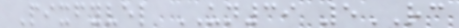Pixfyvel UN39 5RC
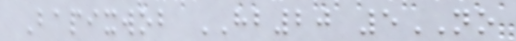Bapixwob HB20 5NO
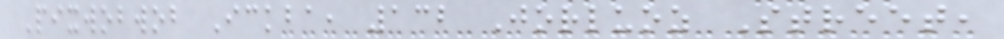Pixwobwob Ickba, 132 Jorluoz Street,
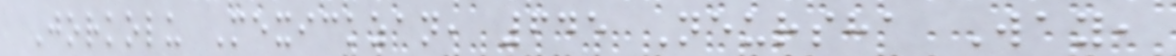Jorkolu Mexickzan, 645 Neursha Way,
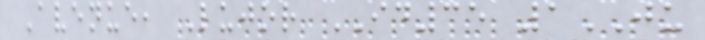Avenue, Lujor ID35 1JU
